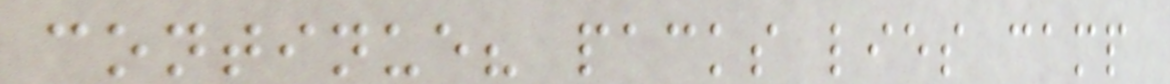continue? packs lies camp
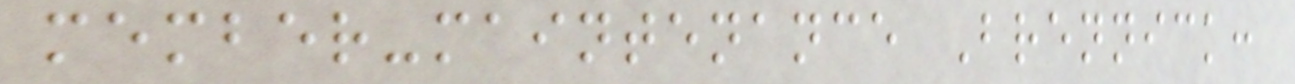member-maintenance Brennick:
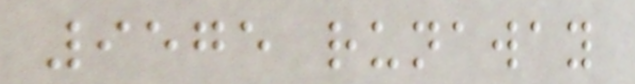9575 runaway
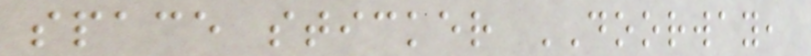space sticker DOORWAY,
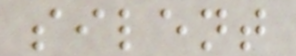silent
